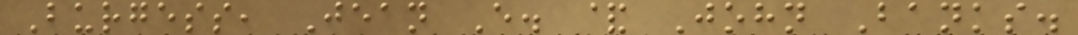Burgess, Jean E. & John Banks.
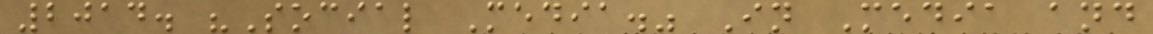2014. "Social Media." In Media and
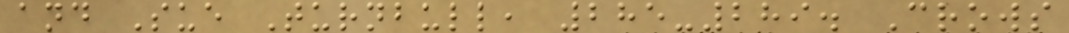and Sue Turnbull, 285-289. Crows
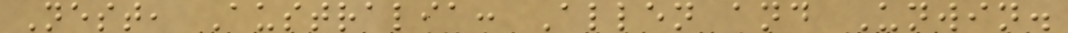Nest, Australia: Allen and Unwin.
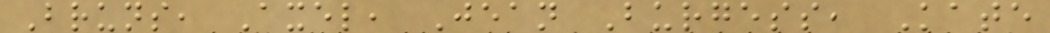Bruns, Axel, Jean Burgess, Kate
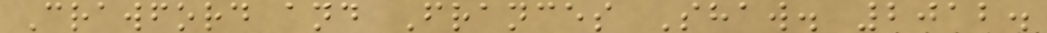Crawford and Frances Shaw. 2012.
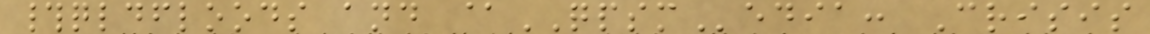#qldfloods and @QPSMedia: Crisis
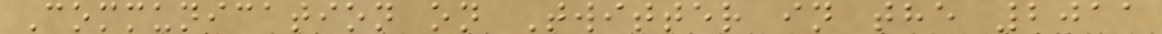Communication on Twitter in the 2011
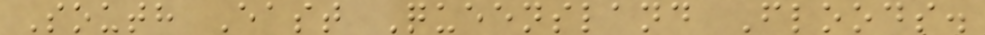South East Queensland Floods.
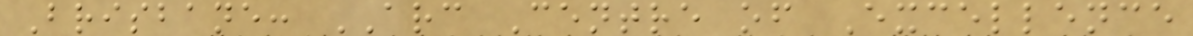Brisbane: ARC Centre of Excellence
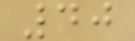40
